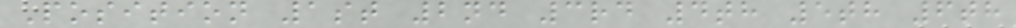Position 1st 2nd 3rd 4th 5th 6th
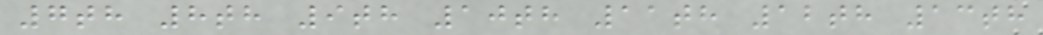7th 8th 9th 10th 11th 12th 13th
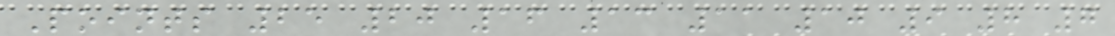Points 25 20 16 13 11 10 9 8 7
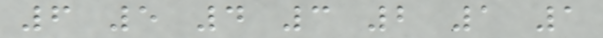6 5 4 3 2 1 1
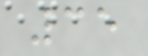35
